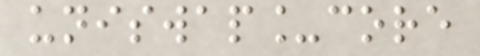uniswap_core
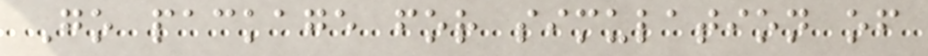Go package for simulation of
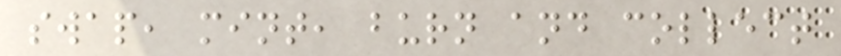swap, mint, burn and collect
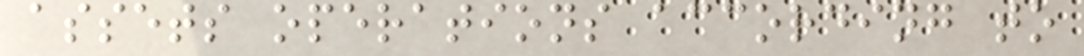assets operations according to
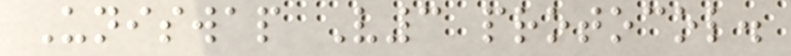Uniswap V3 protocol.
